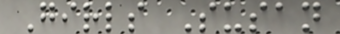Girls Susan
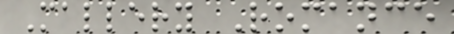Mallery Romance
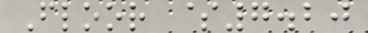Floor $7.20
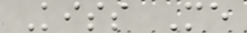Kiss Me
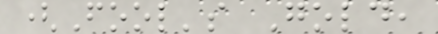(Fool's Gold,
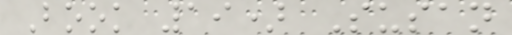Book 19) Susan
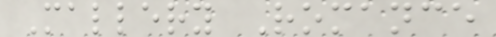Mallery Romance
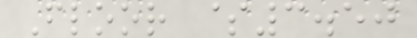Floor $3.50
